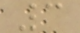3
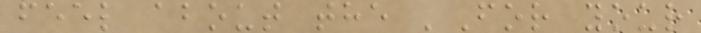feel about the 'For your
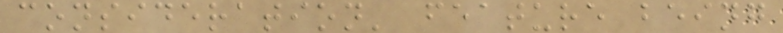consideration' feature being
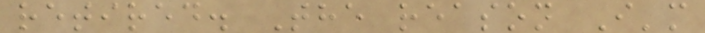retired. The reason I'm
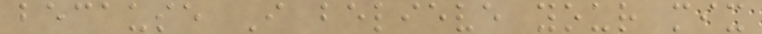because I believe your mix
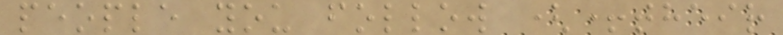people you follow (+their
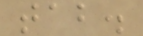tab.
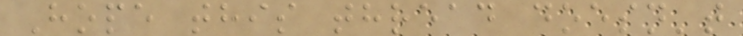Hope this thread doesn't
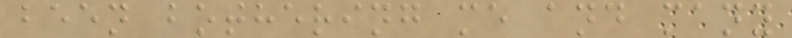been bothering me and many
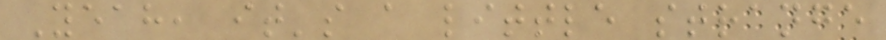Yeah, it's a little strange
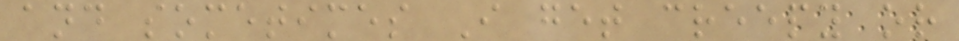and sometimes I get creepy or
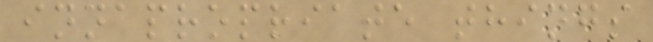innapropriate things
